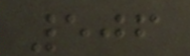506
